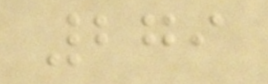279
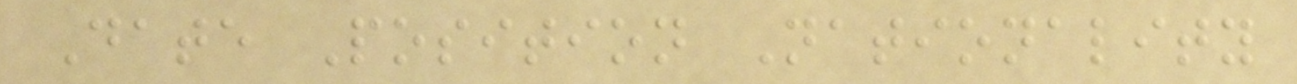Date Position Nationality
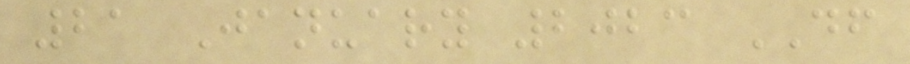21 January 2023 DF
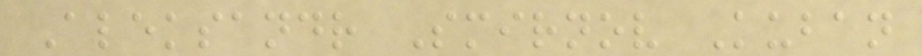Aleksandr Smirnov Kuban
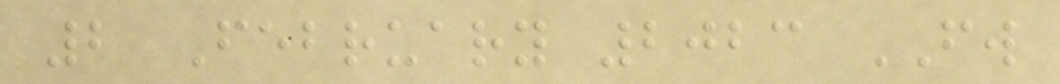2 February 2023 FW
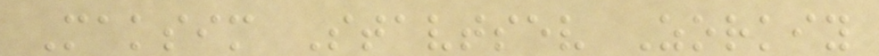Maksim Stavtsev Zorkiy
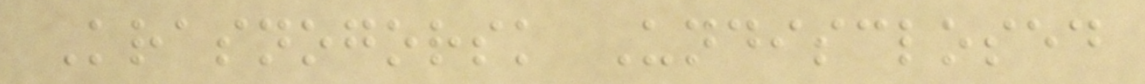Krasnogorsk Undisclosed
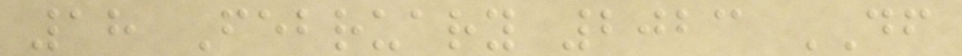18 February 2023 DF
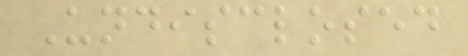Undisclosed
